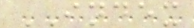INDEX
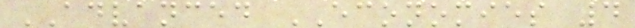ADVANCED ECONOMIES 4
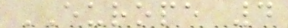EUROPE 4
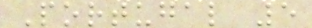Portugal 5
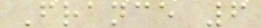France 6
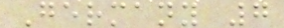Germany 7
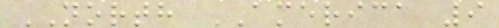NORTH AMERICA 9
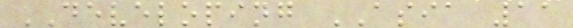DEVELOPING ASIA 11
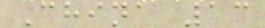China 13
